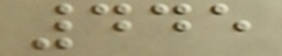445
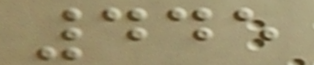445
